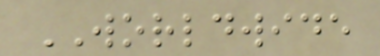WORLDWIDE
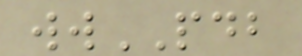wwPDB
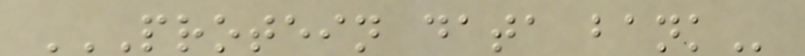PROTEIN DATA BANK
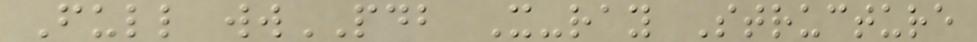Full wwPDB X-ray Structure
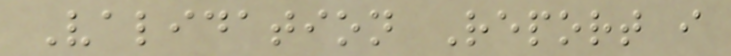Validation Report i
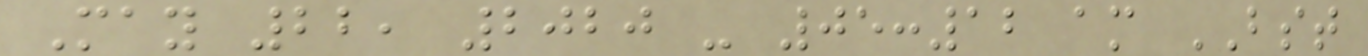May 22, 2020 - 05:12 am BST
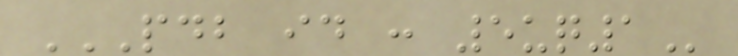PDB ID : 5UQ1
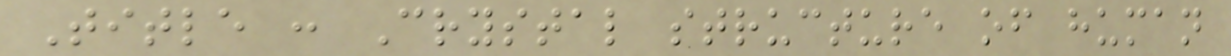Title : Crystal structure of human
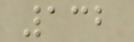132
